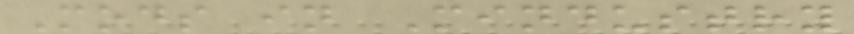Mods in Mindustry
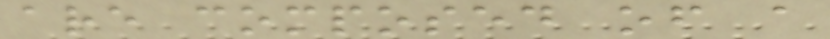are composed of a
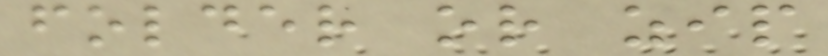folder or zip
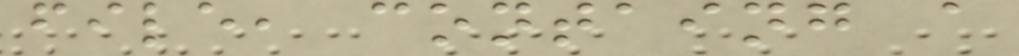file, containg a
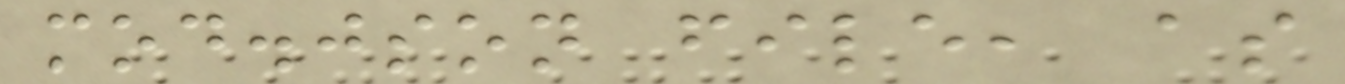mod.json file, as
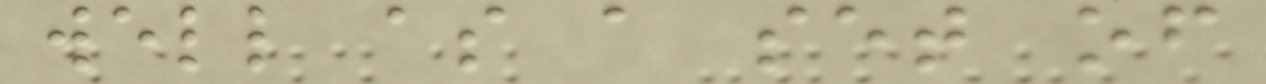well as a set of
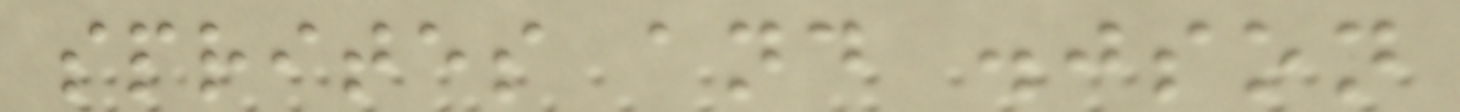sprites and .json
